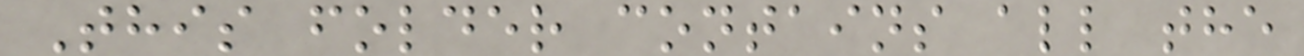This folder contains all the
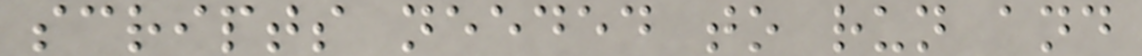scripts needed to run and
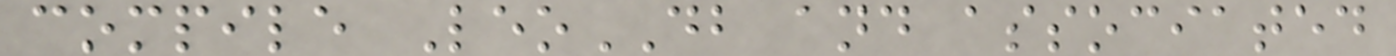compile LeoDB and associated
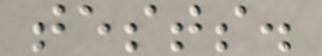tests.
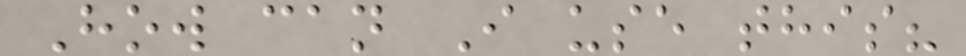How can I use this?
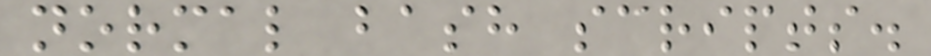normal bash scripts.
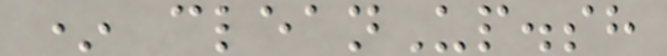* cleanUp.sh
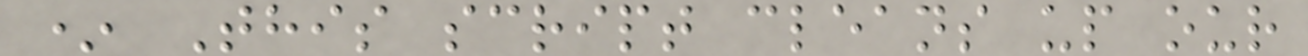* This script cleans up our
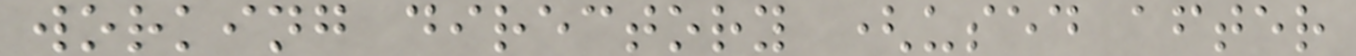working directory (used after
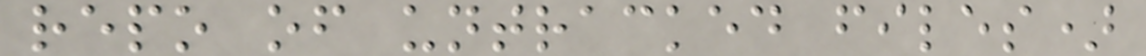repo of untracked files)
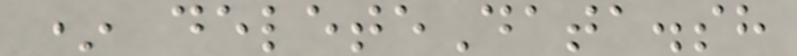* deleteData.sh
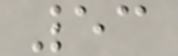53
